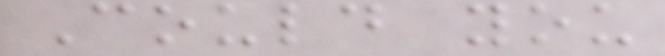Could you
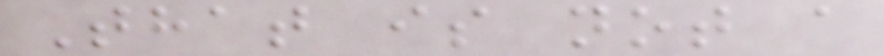That is not a
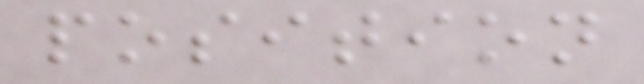position
